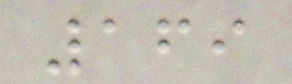169
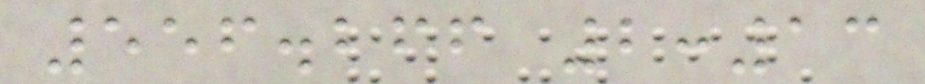556.266 2:13
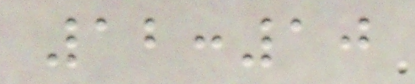12:10
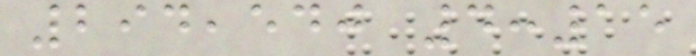294,540 4:15
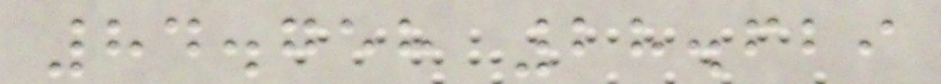84.758 28.629
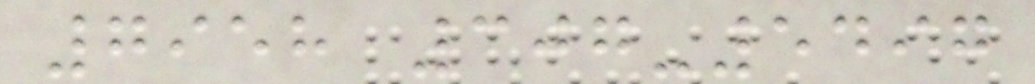7958 307-5497
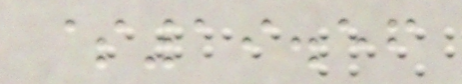$19.56
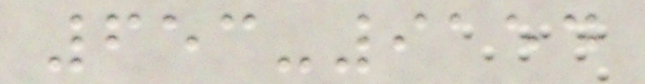653-9154
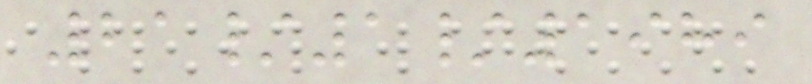21/1/1989
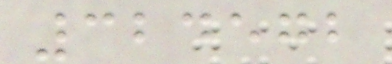324572
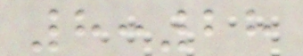8:28
